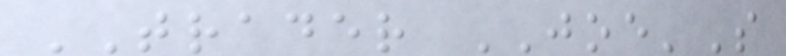TRADER JOE'S
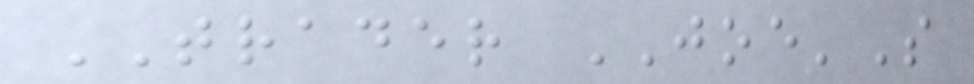TRADER JOE'S
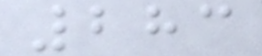283
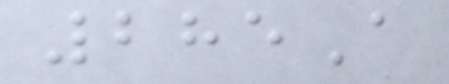285A
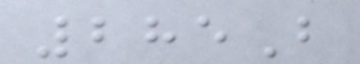285B
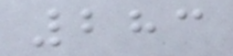283
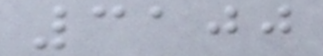3100
